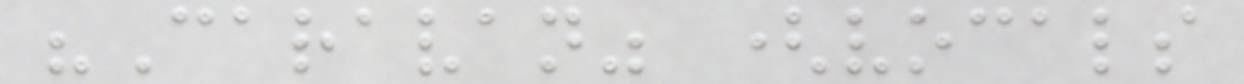"Caravan" (vocals
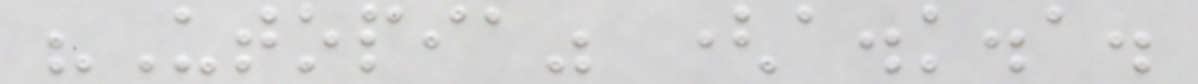"Utopia" (a.k.a.
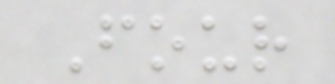Four
